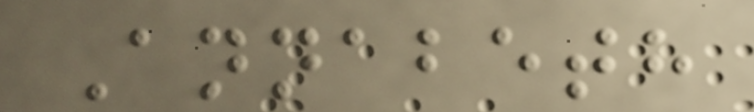Annabeth
